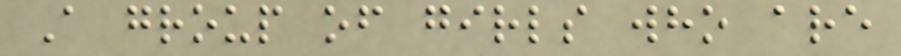A group of girls who are
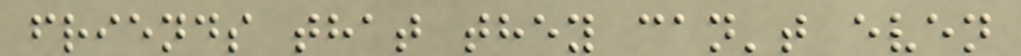friends that they can't even
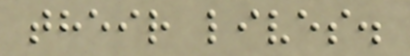their lives.
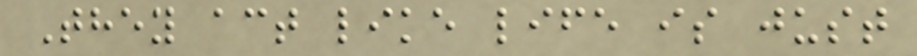They act like life is just
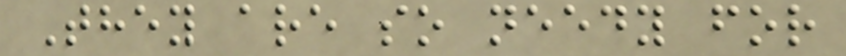They are so needy for
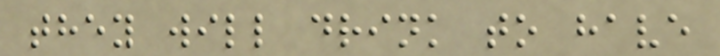they will drink to have
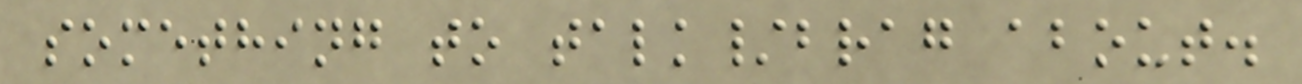something to talk/brag about.
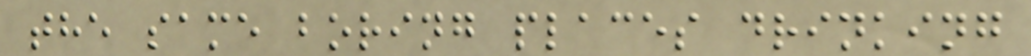the same boring places drinking
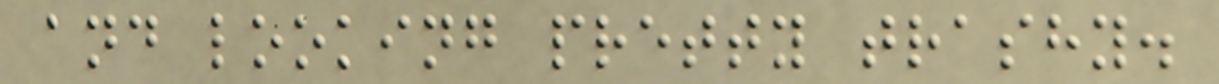and looking pretty trashy.
